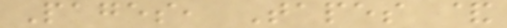Pages, Tapes &
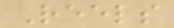Reels
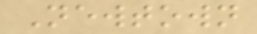Newtown
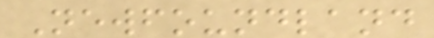Newfoundland
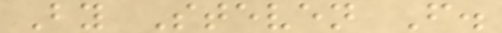By Steven F.
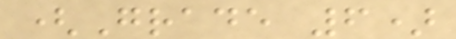(Grade 6)
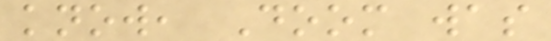know, Doom was
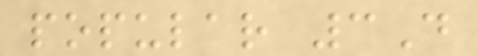popular 3D
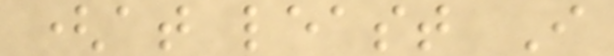(at least I
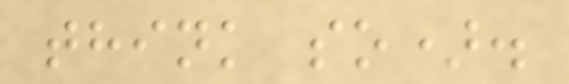think so).
